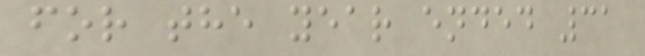for the year ended 31
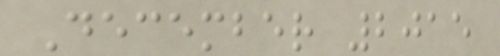December 2015
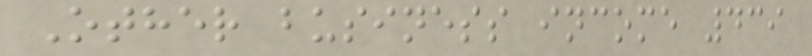Other business income 439
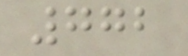772
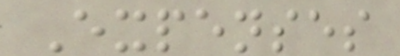Expenses
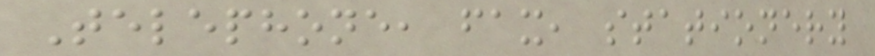Telephone, fax, stationery
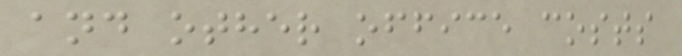and other office costs
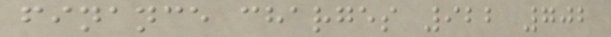finance charges 922 702
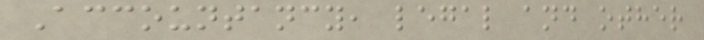Accountancy, legal and other
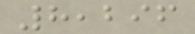8,296
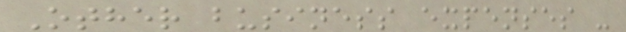Other business expenses -
